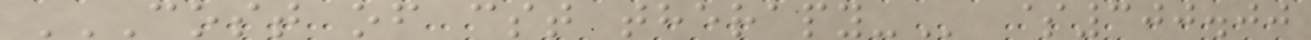COST OF CST THERAPY- $300.00
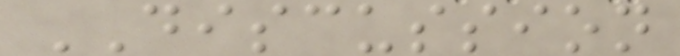DISCUSSION
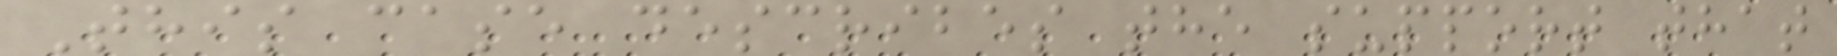This case describes the support that
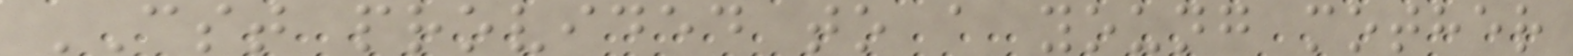CST provided to a young mother
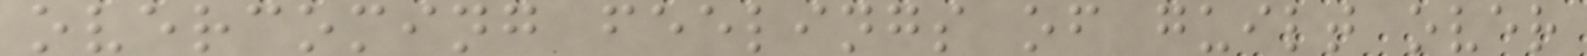overcoming feelings of guilt over
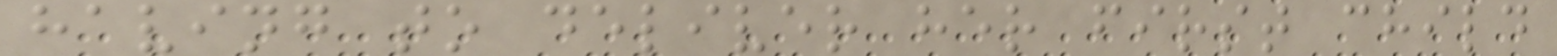having to deliver her first child
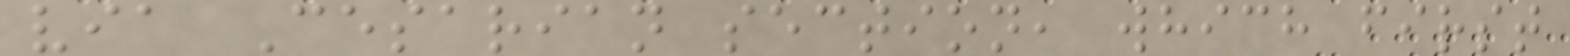via Cesarian section, which first
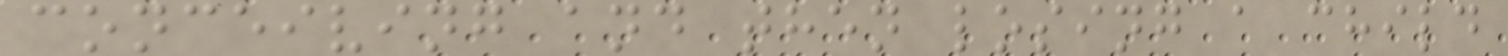conceiving and then losing a child
